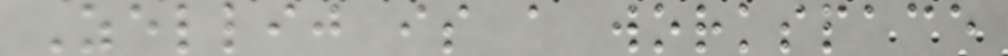Zellij is a workspace
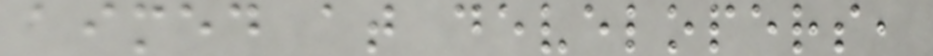aimed at developers,
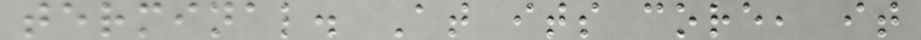terminal. At its core, it
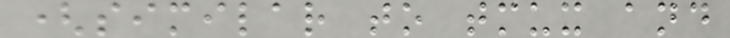(similar to tmux and
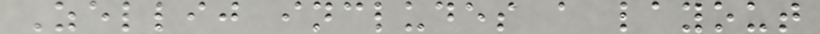Zellij includes a layout
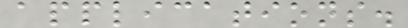applications.
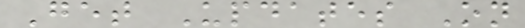Get Updates On
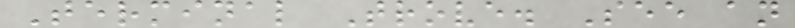Terminal Trove. See an
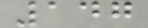147
